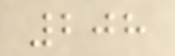208
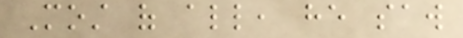Most of all, he saw
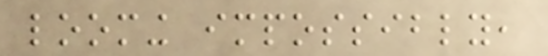looming impossibly,
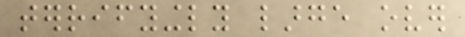terrifyingly large over
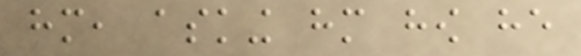him, asking him how he
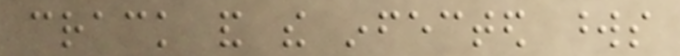crack and the infected words
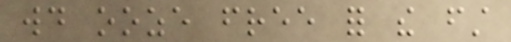would ooze free for the first
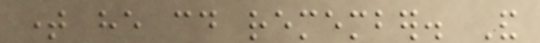time he could remember. And
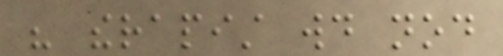his therapist would nod
